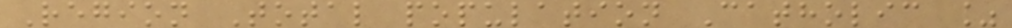Region Total population Catholic %
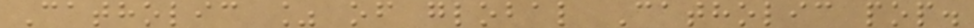Catholic % of global Catholic pop.
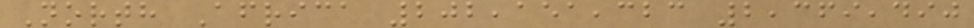North Africa 202,151,323 2,369,490
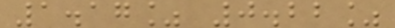1.17% 0.22%
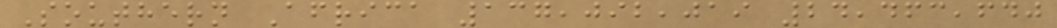Southern Africa 137,092,019 24,463,640
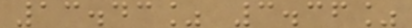13.43% 3.36%
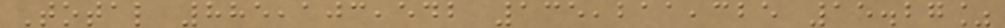Total 885,103,542 135,211,325 15.27%
